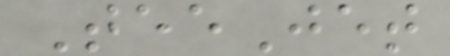TeeJet
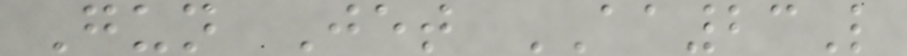Gun Jet AA23L
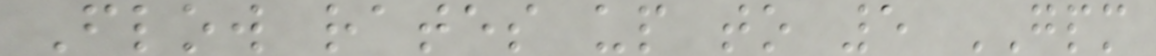Flow rates up to 5 GPM
